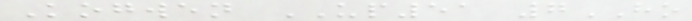Kogwen UP51 7HO
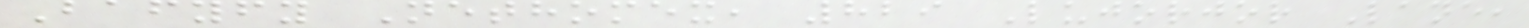Bafyfy Nethomex, 829 Lujorjor Lane,
